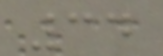34
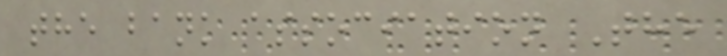the bank association The
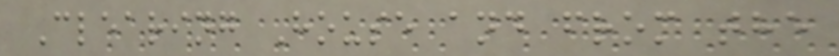Clearing House and from the
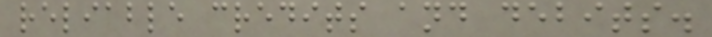reliable credits and debits.
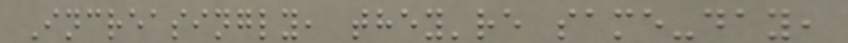Increasingly, they're same-day,
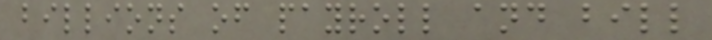billions of payroll and bill
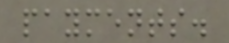payments.
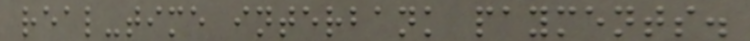real-time interbank payments.
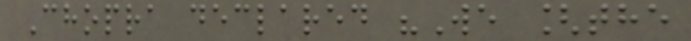Chopra declared "We [the
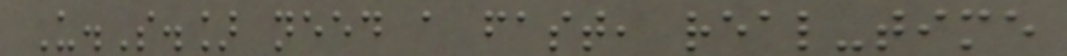U.S.] need a fast, real-time
